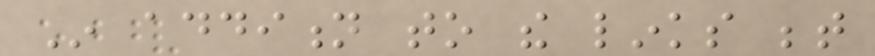In addition to the links between
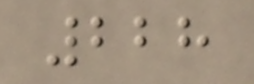228
